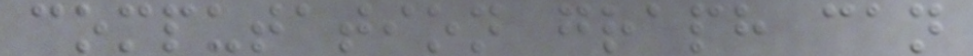computation graph can
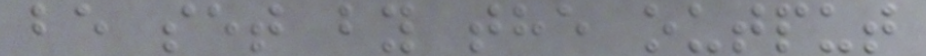be set by the output
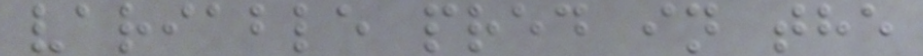variable pred in the
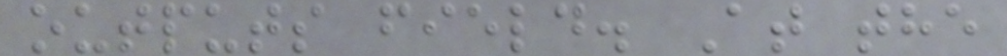outputs field. At the
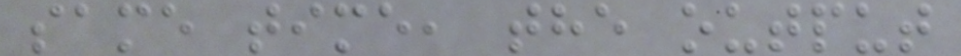same time, the output
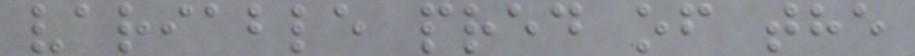variable pred of the
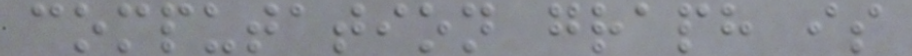computation graph is
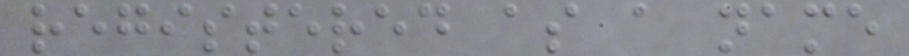registered as a name
